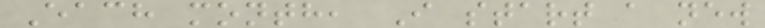Each month, I start a new
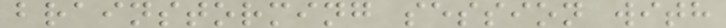brainstorming session with
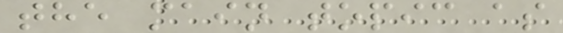the main topic as
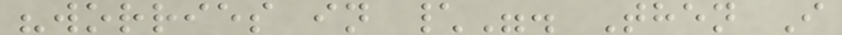"worries in \". Then I
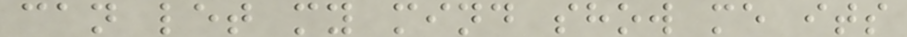can let my mind show me its
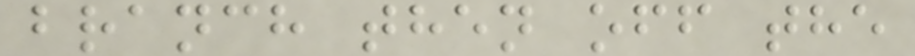branch then off the
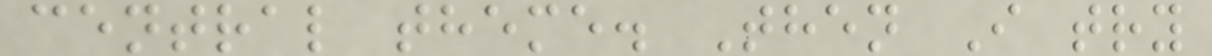central theme. Then I try
